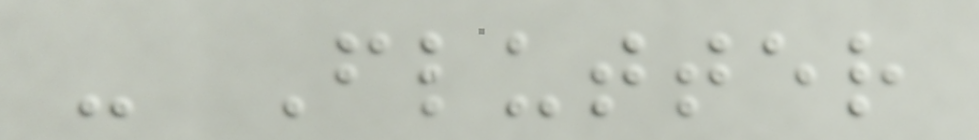- Flutter
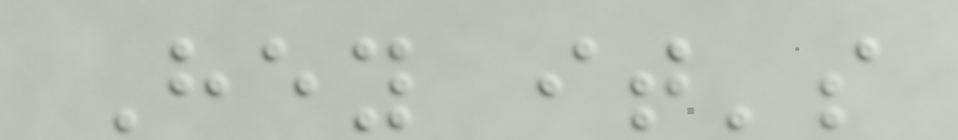Hey it's
